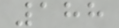188
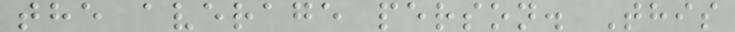the average person. This
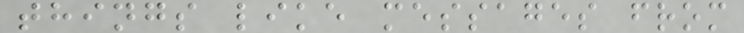things like messages from
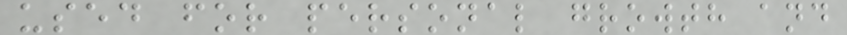used for personal growth and
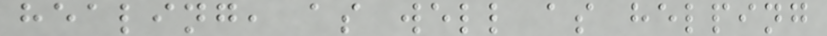healing, as well as helping
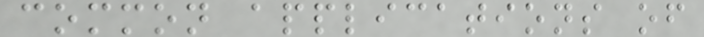common applications of
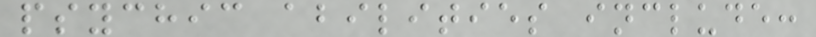psychic abilities include:
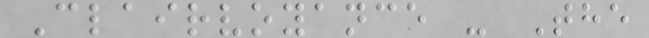Clairvoyance - The
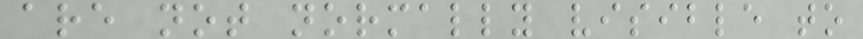are not normally visible to
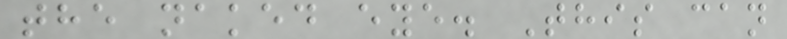the naked eye. This can
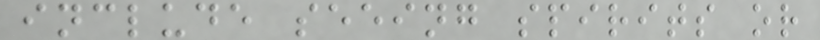include seeing spirits or
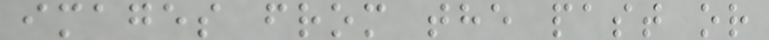images from the past or
